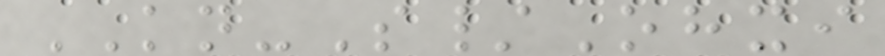KN-S/Ohxi
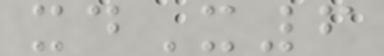xdX6
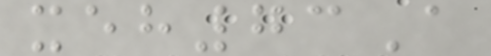xeh73A
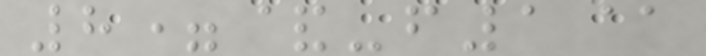8=&-f1@
